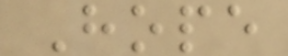Hope
